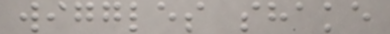wiggles shake
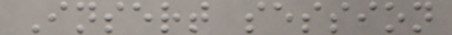Insert session
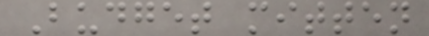Budget mitten
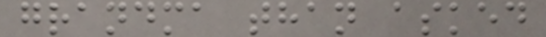grandma than asked
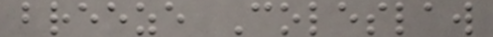breeze Coleslaw
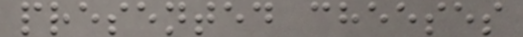presented cheeses
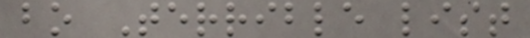bo Terrible list
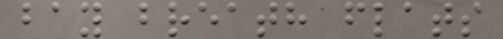bay breath flats
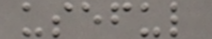useful
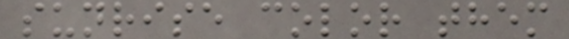sunrise color them
